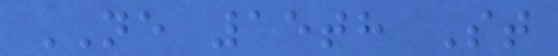NE 15th St
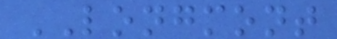LONGMONT
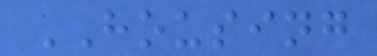HOUSING
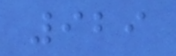929
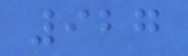927
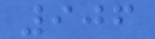906
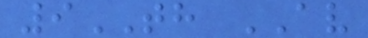9TH AV
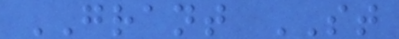GRANT ST
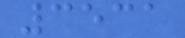3531
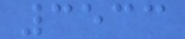3533
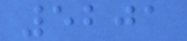5201
